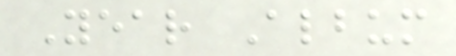Year Album
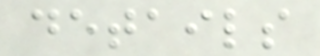details
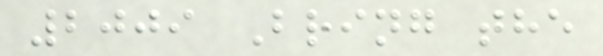2009 Bring the
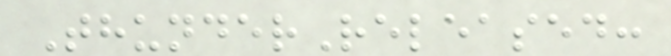ThunderReleased:
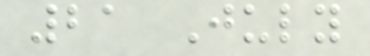21 July
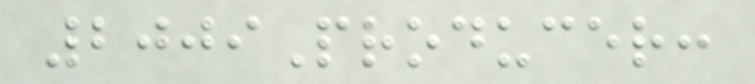2009Producer:
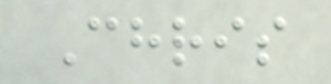Chris
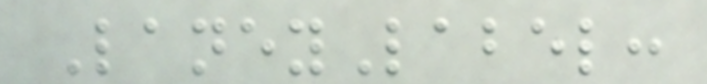LaneyLabel:
